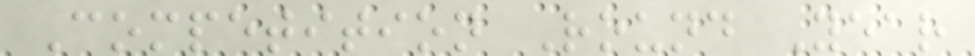Competition Round Year
